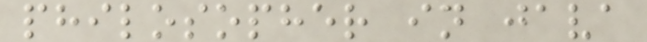philosopher in java
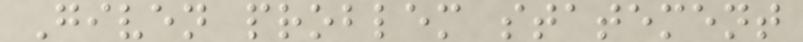Given problem statement
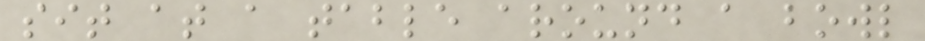sit at a table around a bowl
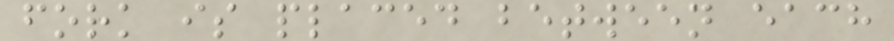fork is placed between each
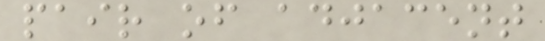pair of adjacent
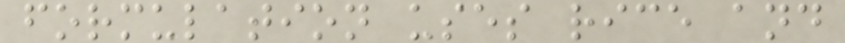formulation uses rice and
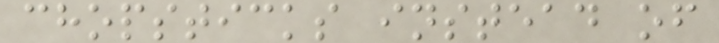chopsticks instead of
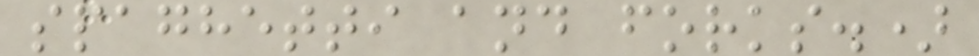spaghetti and forks.)
